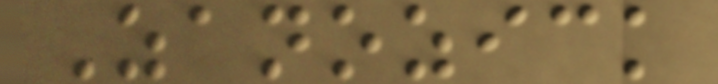Zanozick
